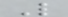L
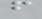f
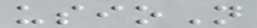usioN
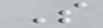S
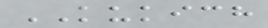KUKICH
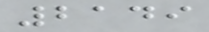2149
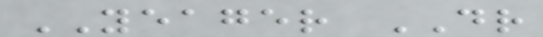YEAGER DR
